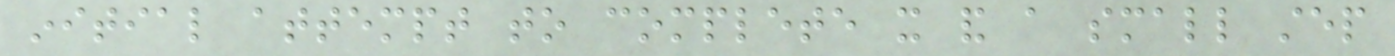initial attempt to complete it and a small step
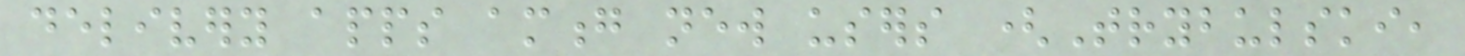delivery apps among new users (Trybulski,
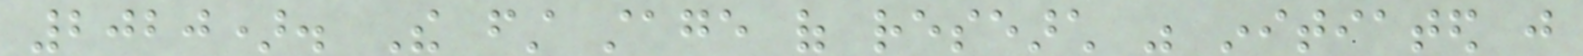2020). The first stage of research was initiated just
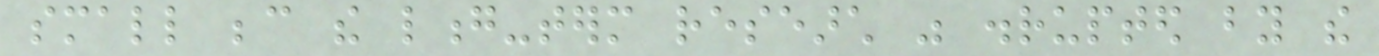small because the long-term research was disrupted by the
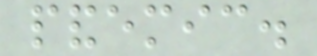pandemic.
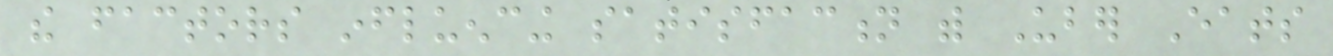the factors influencing satisfaction with Uber Eats
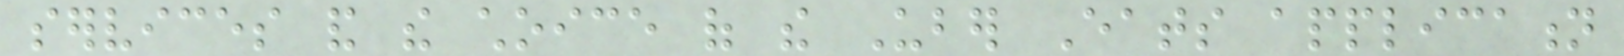services and the choice of the Uber Eats application
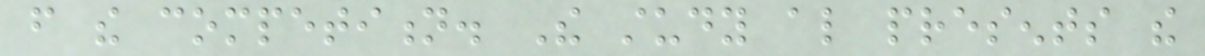from the competition. The study also presents the
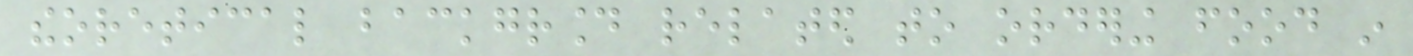theoretical background related to ordering food in
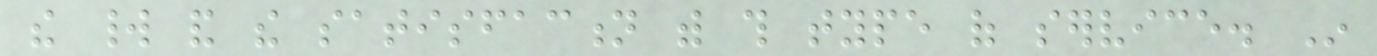the world and the satisfaction with this type of service. In
